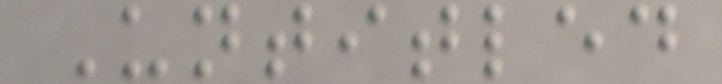Untitled
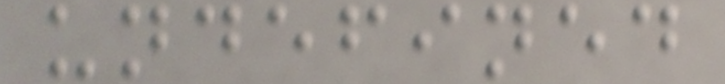undefined
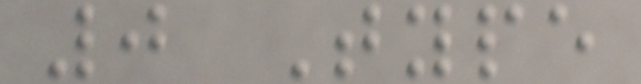0 Type
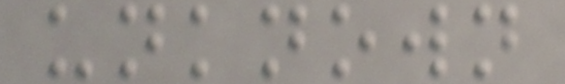unknown
